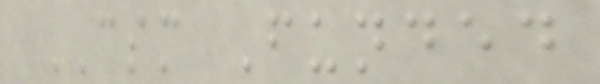CSM Funded
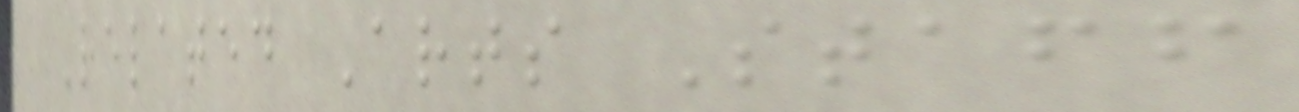Related Arts Staff
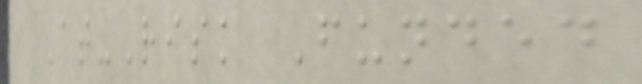At-Risk Funded
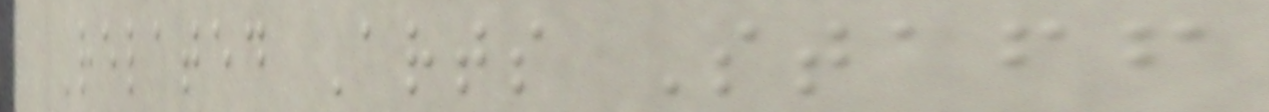Related Arts Staff
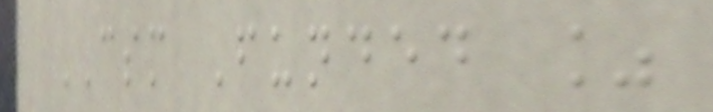CSM Funded %
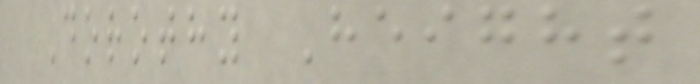Dorothy Height
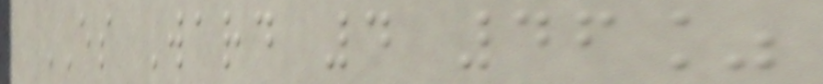ES Ward 4 46%
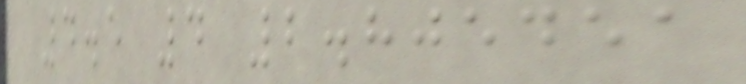4.5 4 2.805451
